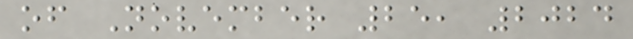of November 25, 2024
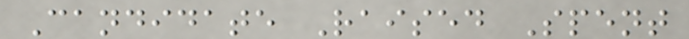Candidate Raised Spent
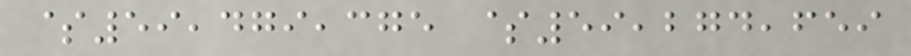$59,479,375 $59,274,659
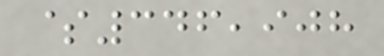$346,908
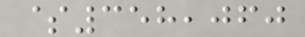$358,060
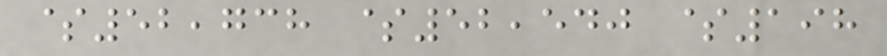$52,738 $52,540 $198
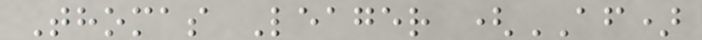Thomas Leager (AF)
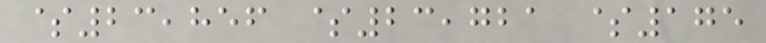$23,856 $23,721 $175
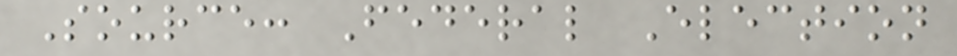Source: Federal Election
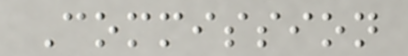Commission
